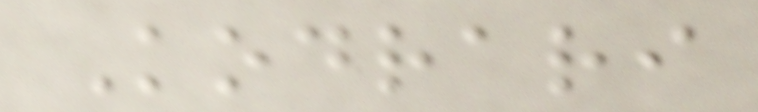Kodrari
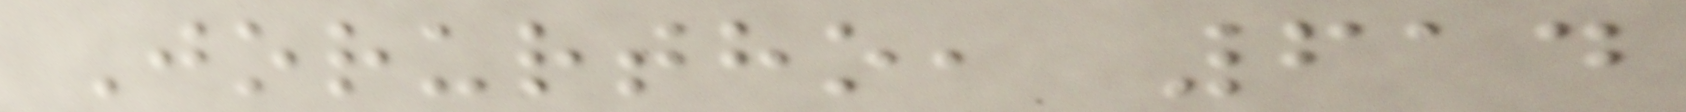Jorurtho, 614
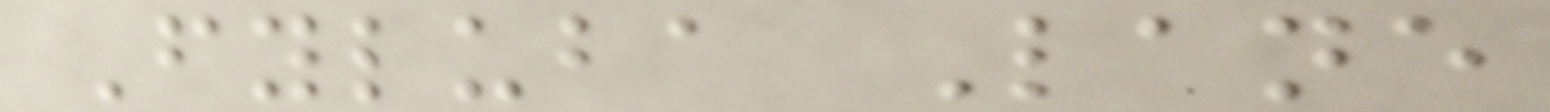Fyluba Lane
